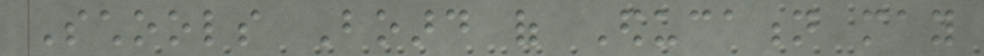Schools Board of Education may
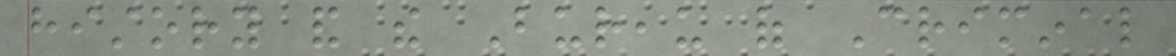history and the Bureau of Criminal
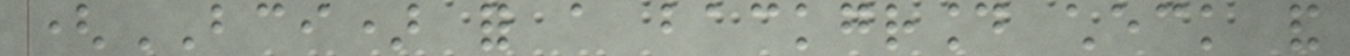(BCI) for a background check and
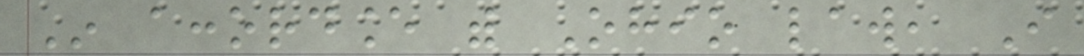In accordance with Ohio law, I
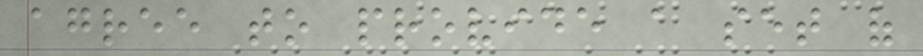agree to provide a set of
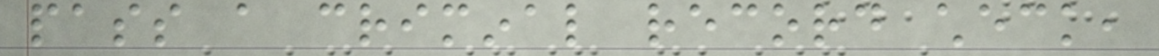pass a criminal record check,
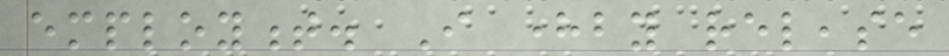employment. I hereby release
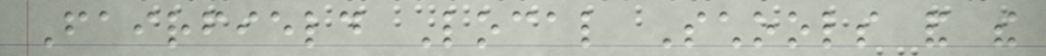Fairfield Local Schools and the
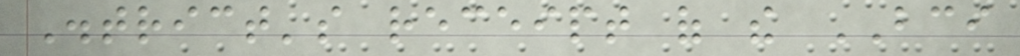District's receipt of the BCI
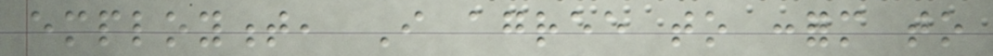employment, I agree to conform to
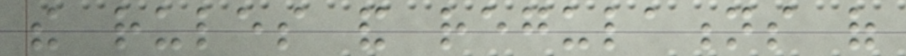the rules and regulations of
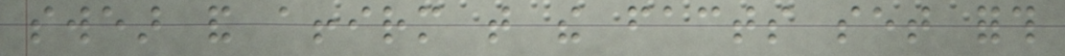swear and affirm that the facts set forth
